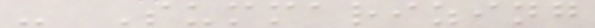- Summarizing
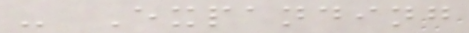- Expanding
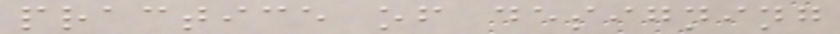practice of designing
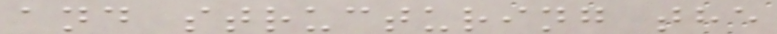and structuring the
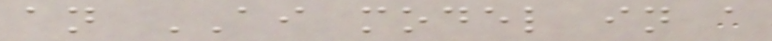an AI model in a
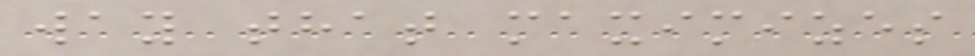way that maximizes
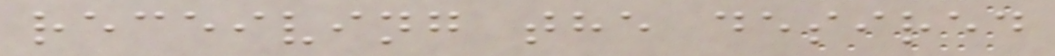receiving the desired
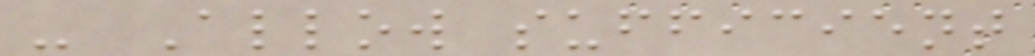- Allow sufficient
